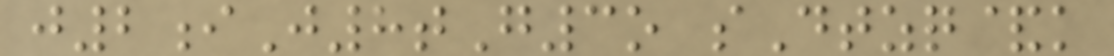j2iJ8tG3o sDtzq&k
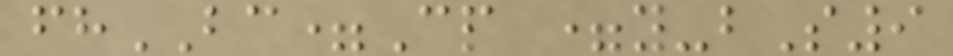fhBC=Cp =y-bS9
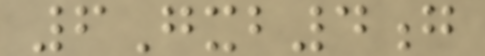6Gxb4g
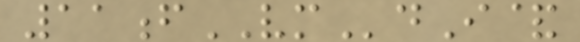11fVMdI&
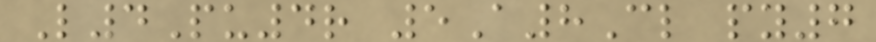L4Pu4r 5A8Cl py7
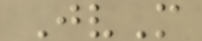JvM
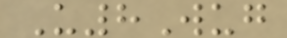U8Wug
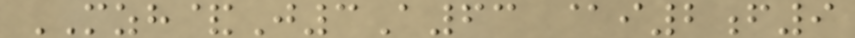MZH&J3A63 @i2f9
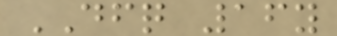DFQ 16y
